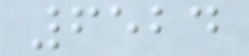6524
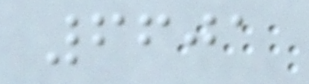6601
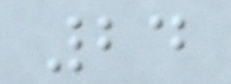24
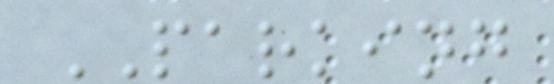PARKING
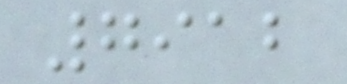7912
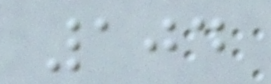104
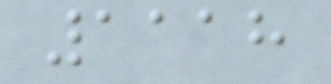1118
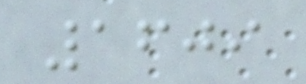1609
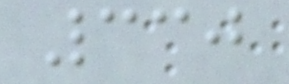330
